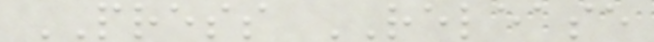PRESS RELEASE
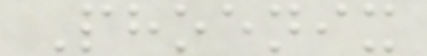Phoenix
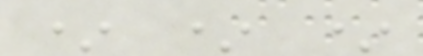* * *
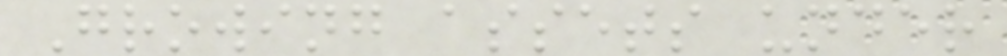Growing assets under
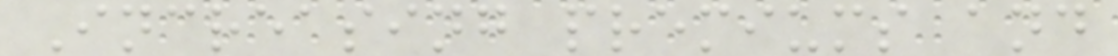Increasing premiums and
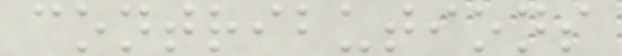contributions
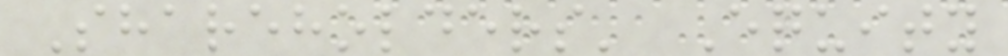Shareholders' Equity
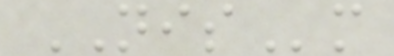NISm
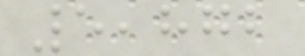5,872
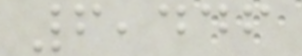6,446
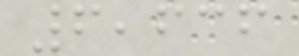6,636
